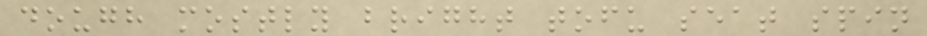dough mostly bright tofu seat spin
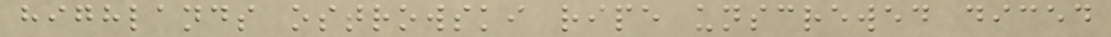highlands ostrowski ripe unscrewed diced
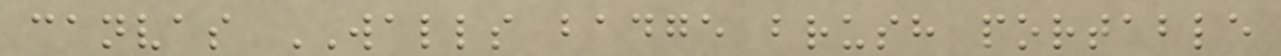canvas WALLS badge brush portable
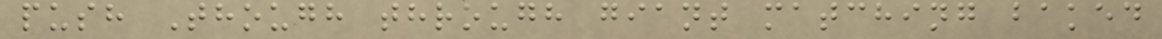push Though through giant matching baked
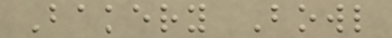Bakery Bowl
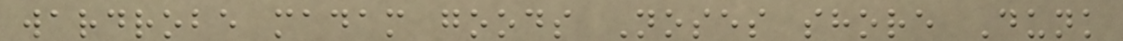wardrobe madam goods Noses shore Dunk
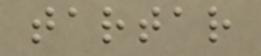tartar
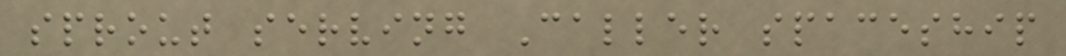sprout serving Caller spaceship
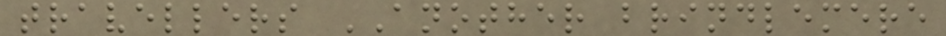travellers ANOTHER brindlemere
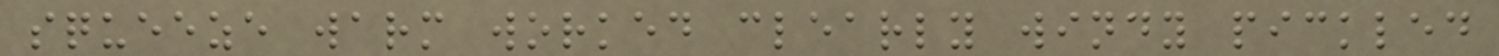squeeze warm worked clearly windy pickled
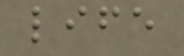life
